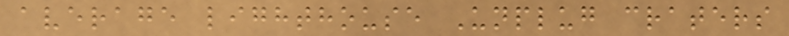average lighthouse Unplug craters
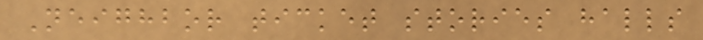Neighbor ticket stories halls
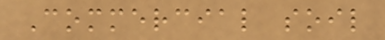Commercial soil
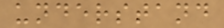understand
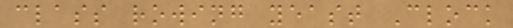class rowing yeast Clock
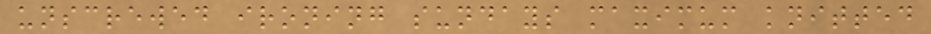unscrewed ironing sundays maximum knitted
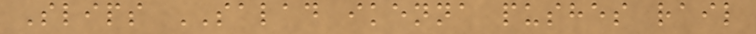Slips SALAD ikenna pushes rail
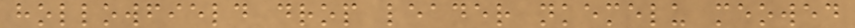hollowfield drop leader nkemelu meowed
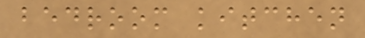bedroom kitchen
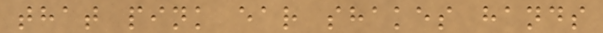that pink ear shakes hands
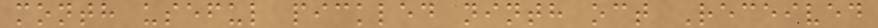month useful pickled ninth oct Received
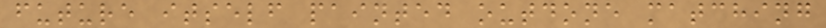future itself painted outdone matching
